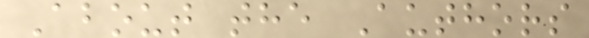About the Authors
